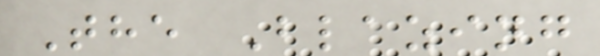The Blazing
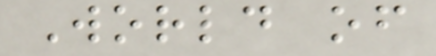World of
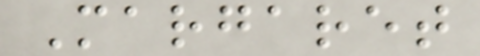Margaret
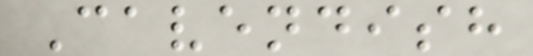Cavendish
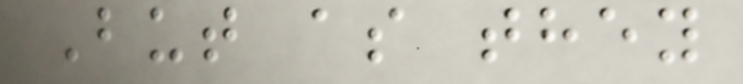But as they
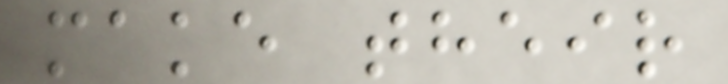make their
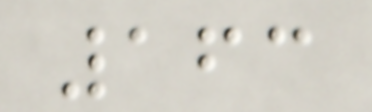163
